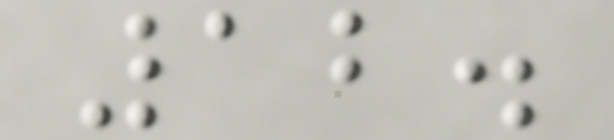12.
